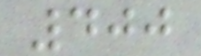400
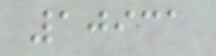10931
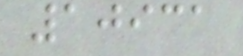10931
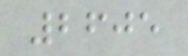2605
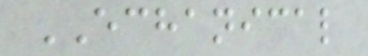ECHANICAL
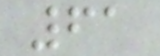61
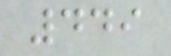449
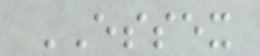ESSEX
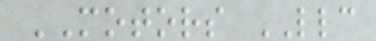MOTORS LLC
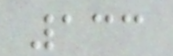133
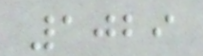1029
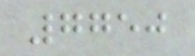7750
